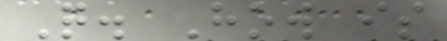Q. How is
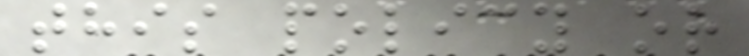this policy or
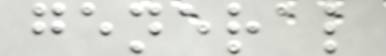general
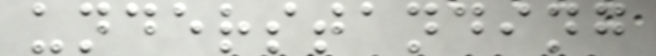understanding
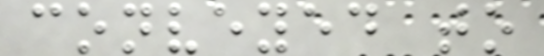conveyed to
